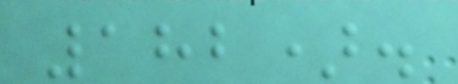182).
